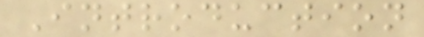Introduction
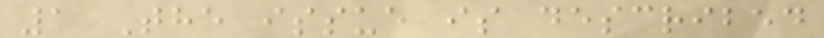1 The issue is described
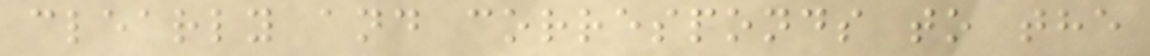clearly and corresponds to the
